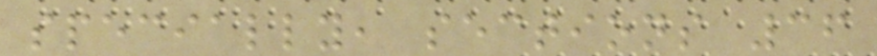specially, sections 36
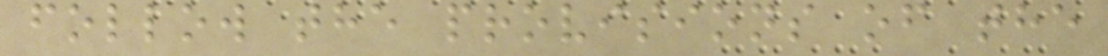follow the provisions of the
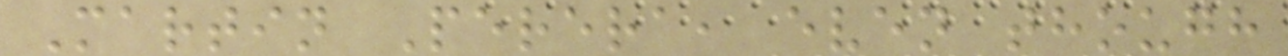Martin Perera, even though
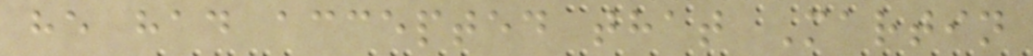he had accepted that Martin
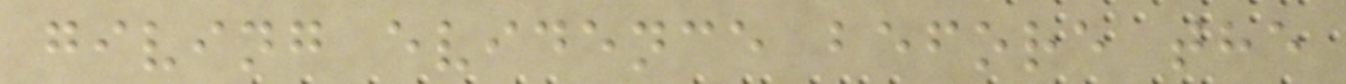giving evidence before the
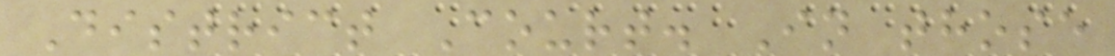District Court. In those
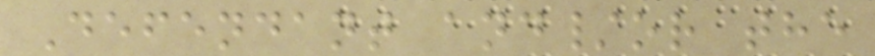Defendant and/or the
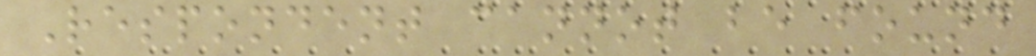Respondent cannot be found
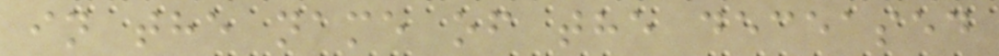in the name of the deceased
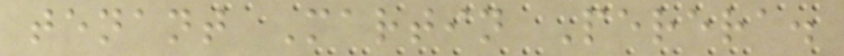tenant Martin Perera.
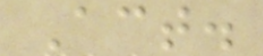Act.
